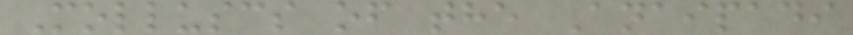Molluscs of the Anaipadi
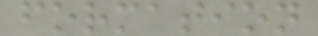formation
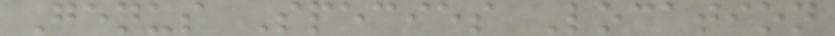Genus Species Location
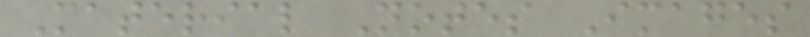Material Notes Images
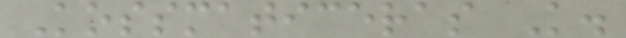Kossmaticeras K.
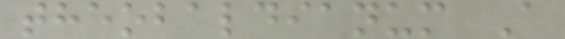theobaldianum A
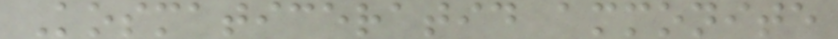Kosmaticeratid ammonite
